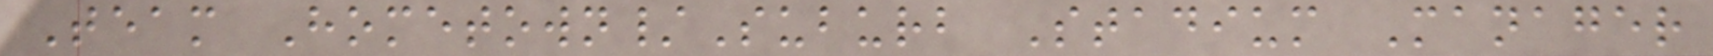Team Hometown/Suburb Stadium Manager
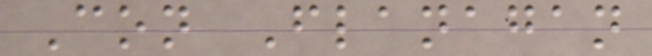Con Flanagan
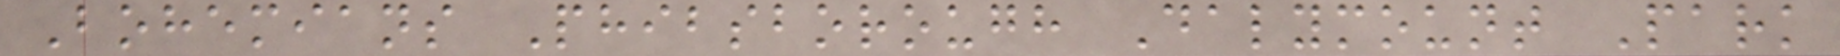Bohemians Phibsborough Dalymount Park
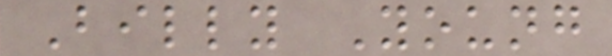Billy Young
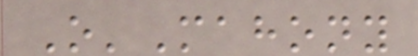O'Mahony
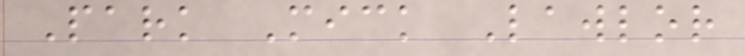Park Mick Lawlor
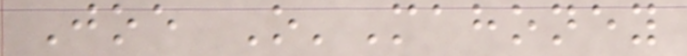Joe O'Mahoney
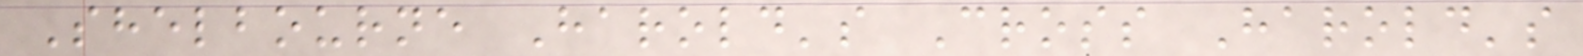Shelbourne Harold's Cross Harold's
